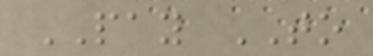PAY TO
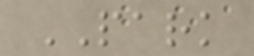PARK
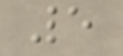5
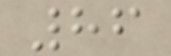86
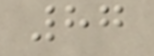87
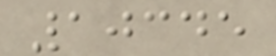10345
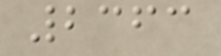2363
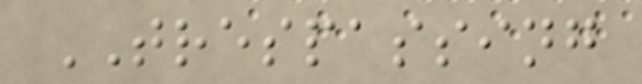TRESPASSING
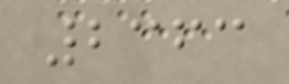2363
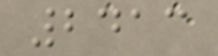2413
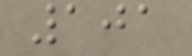101
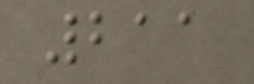211
